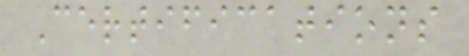Certifications
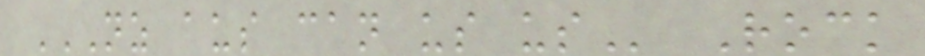NZ AUS CAN US US Rock
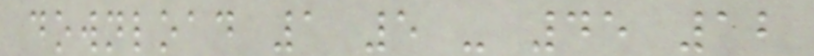download 1 5 - 45 12
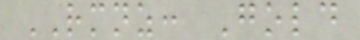RMNZ: Gold
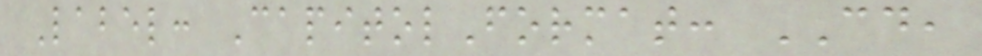Label: CapitolFormat: CD,
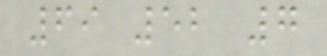69 52 7
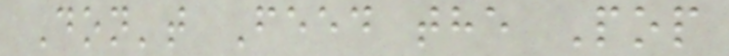Don't Feed the Pop
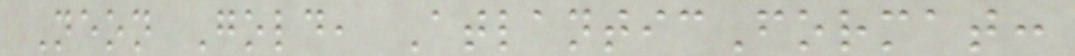Neon Gold, AtlanticFormat:
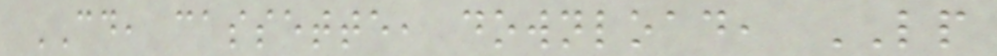CD, cassette, download, LP
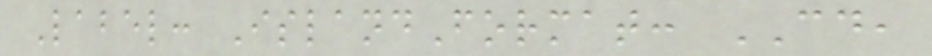Label: IslandFormat: CD,
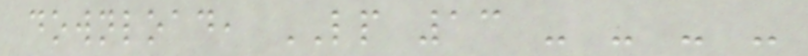download, LP 13 - - - -
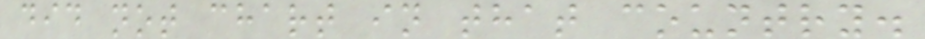did not chart in that country.
